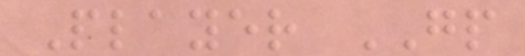Player GP
